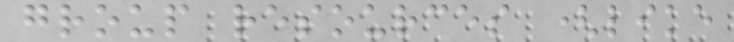group resources (like
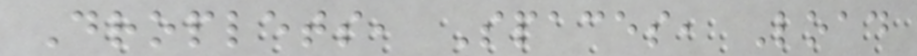Droplets, Spaces, Load
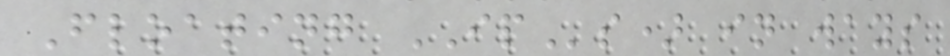Floating IPs) in ways
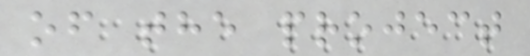of the project
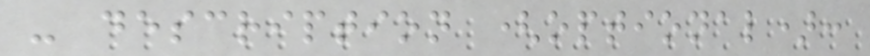- description (optional):
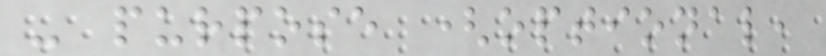- purpose (optional,
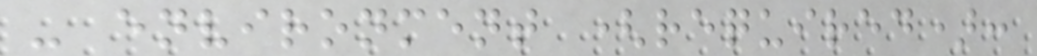- environment (required):
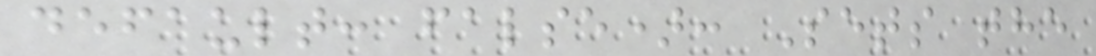default: false): Sets the
